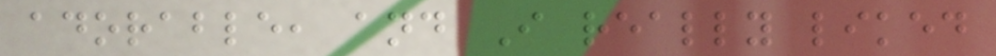adorable, and I really liked
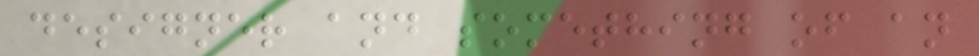designer and something of an
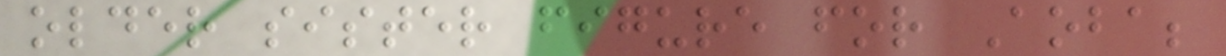older sister figure for Aoba;
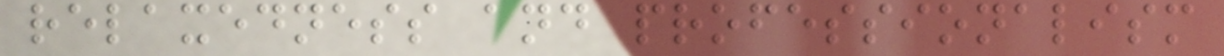relaxedness and professionalism
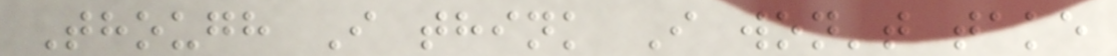Though I think I won't take
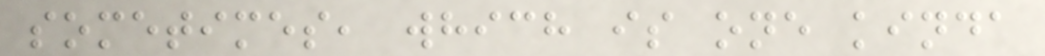sometimes, which is one kinda
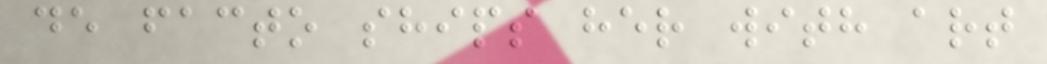de facto ships her with art
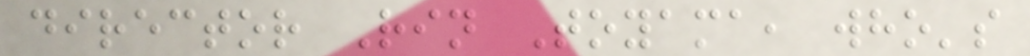director Rin Toyama, who's
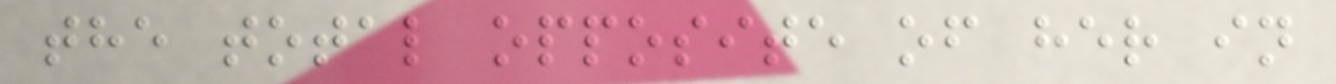the total opposite of her in
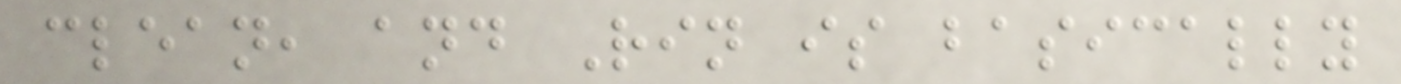clean, and Rin is basically
